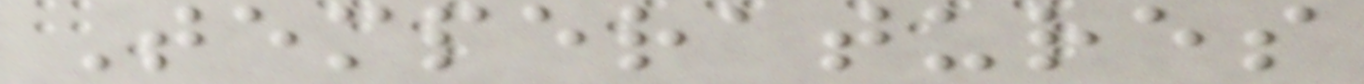Temperatures
